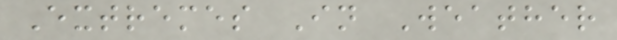Extremes In Weather
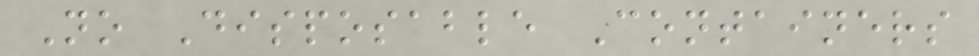No Disposable Containers
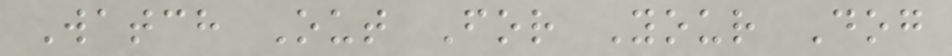Watch Out For Your Dog
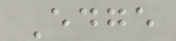Edge
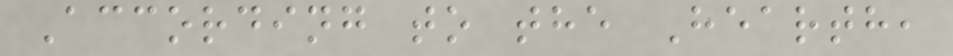According to the Hearth,
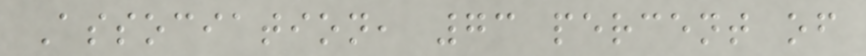Association, 73 percent of
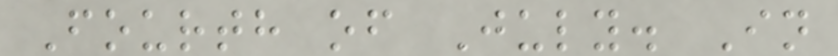Fourth of July. In
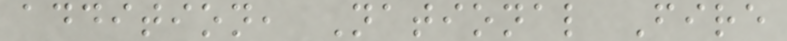addition, National Fire
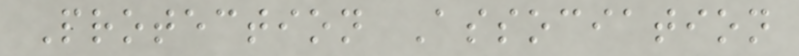Protection Association
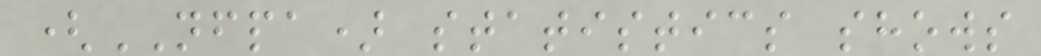(NFPA) statistics shows
